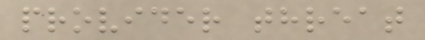provider threat
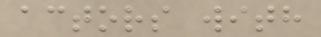actors with
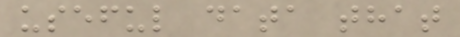useful data that
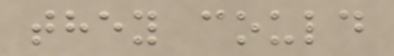they could
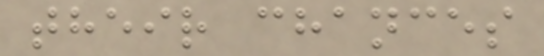their chances
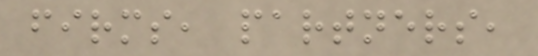firms, partners,
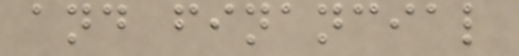and financial
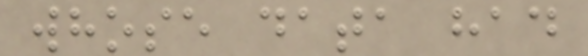whose data had
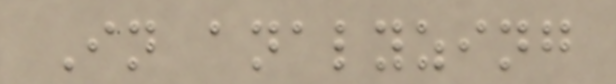In analyzing
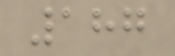187
